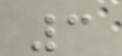3
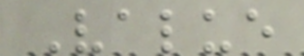Value
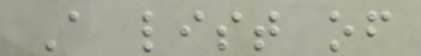A list of
